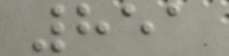851
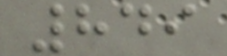849
